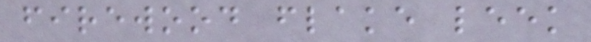firewood flake leek
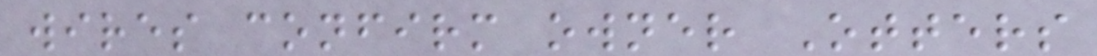wires confirm owner Otters
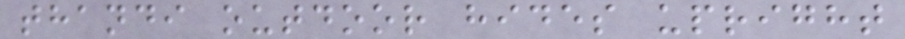thandi outdoor hides upright
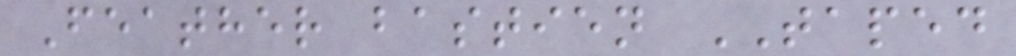Feather bastien TAPED
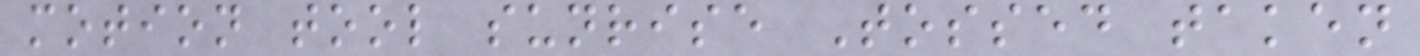motion tool sunrise Tossed taken
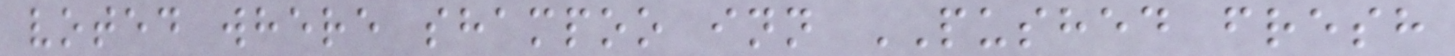voted where shampoo inn PUSHED fresh
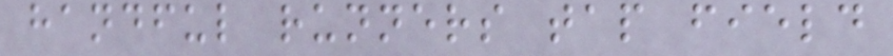handful runners tap field
